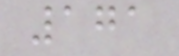171
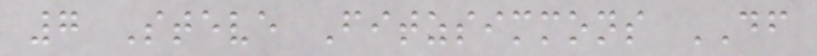7 Steve Fitzsimmons DF
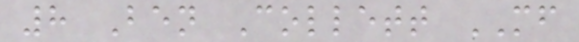8 Ben Collett MF
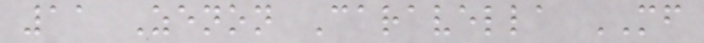11 Zenon Caravella MF
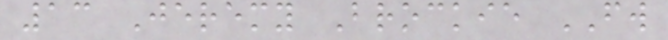13 Jeremy Brockie FW
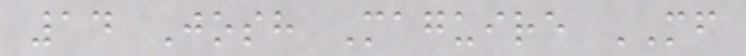14 Josh Maguire MF
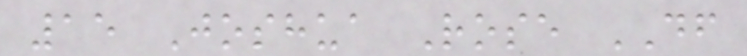15 Joshua Rose DF
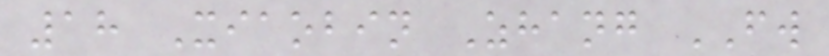18 Xiaobin Zhang FW
